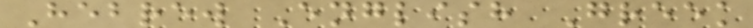Hebrew English Greek
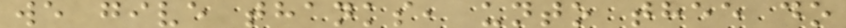we give thanks, unto thee do
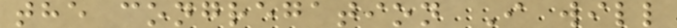the congregation I will
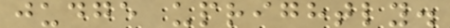judge uprightly.
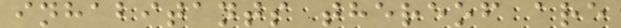inhabitants thereof are
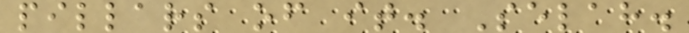pillars of it. Selah.
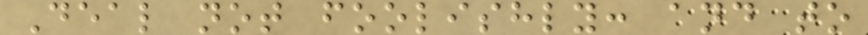Deal not foolishly: and to
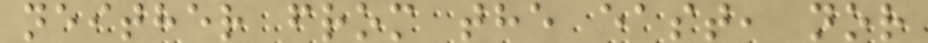neither from the east, nor
